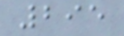295
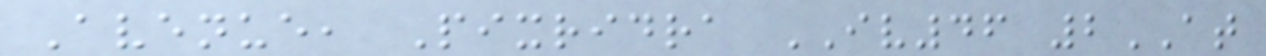Avenue, Pixridra IV46 2AT
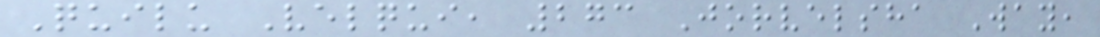Quilu Velqui, 273 Jorvelsha Way,
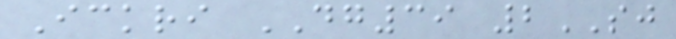Ickri DG39 2SJ
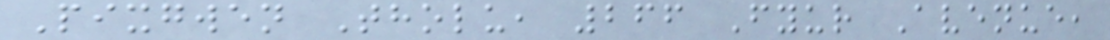Pixgwen Tholu, 266 Fyur Avenue,
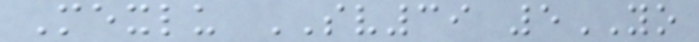Mexlu SV39 5YO
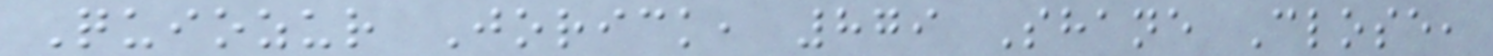Quiozur Jorick, 879 Shane Close,
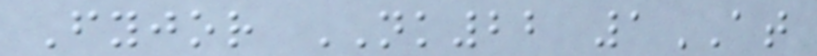Fyjor NK22 1AT
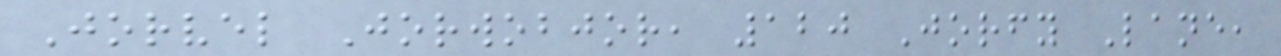Jorvel Jorwobjor, 120 Jorfy Lane,
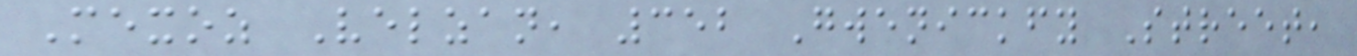Mexoz Velzan, 352 Gwenickfy Street,
